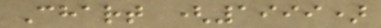Chart (1999)
